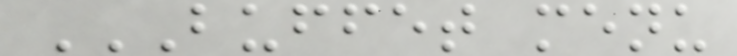BUFFET MENU
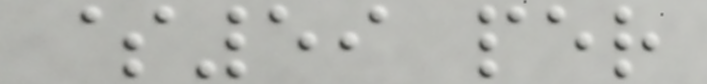$59 per
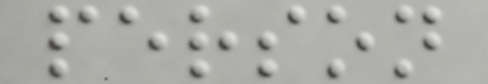person
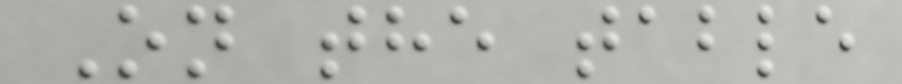On the table
